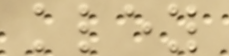kley
